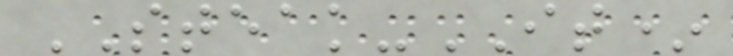STEAK-IT*
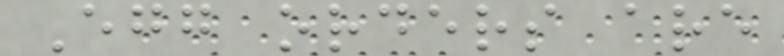Egg orders are
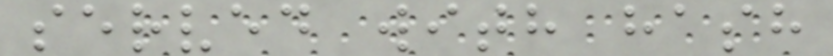served with hash
